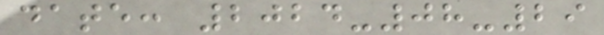date: 2024-08-29
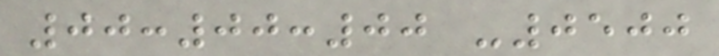00:00:00 -0500
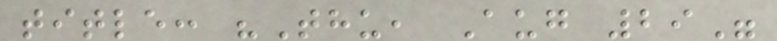title: "Thu, Aug 29"
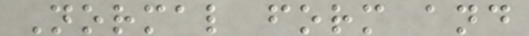Normal form and
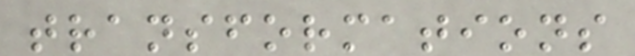transformations
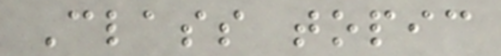Class topic
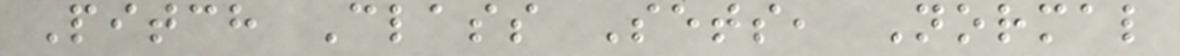Pitch Class Sets, Normal
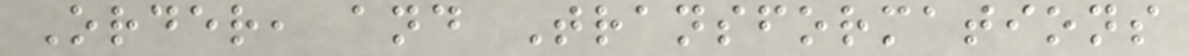Order, and Transformations
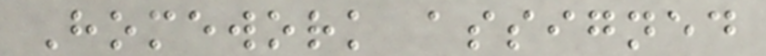Homework assigned
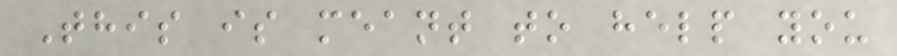This is meant to help you
